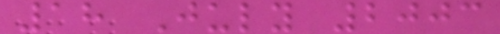18 July 2003
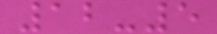12-5
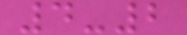4-2
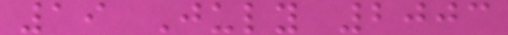19 July 2003
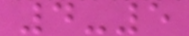4-5
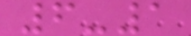6-1
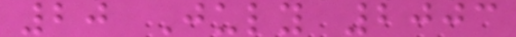20 July 2003
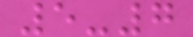5-7
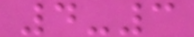4-3
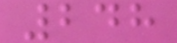248
